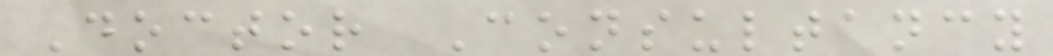Doctor Consultancy
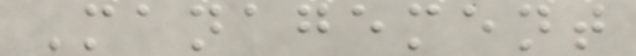Management
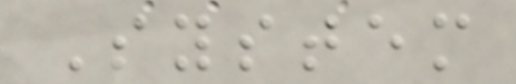System
